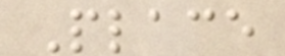Place
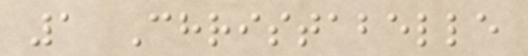1 Christabelle
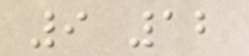9 12
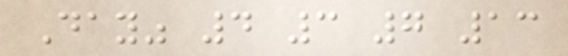Day" 4 3 7 13
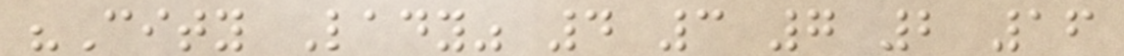"City Lady" 4 3 7 2 16
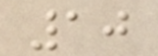10
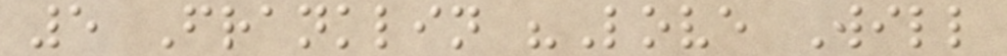5 Franklin "Love Will
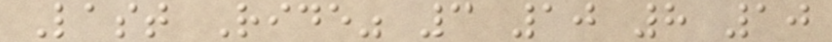Last Ride" 3 10 8 10
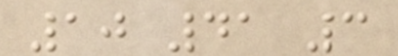10 41 3
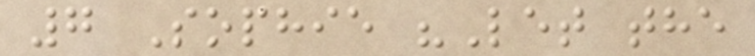7 Sophie "Let the
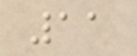11
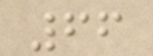66
